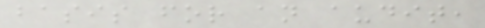basis for an audit,
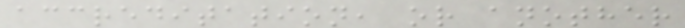accreditation, or another
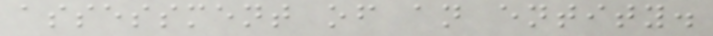assessment of an entity.
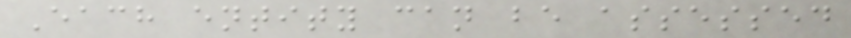Each entity can be assessed
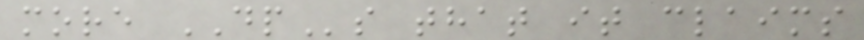more DPs that it claims
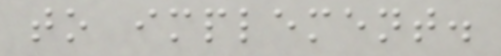to implement.
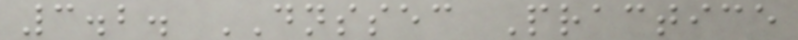3.2. DNSSEC Practice
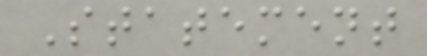Statement
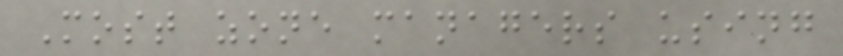Most zone managers using
